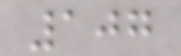107
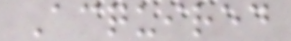Acquired
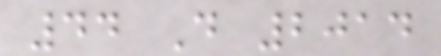44 D 2014
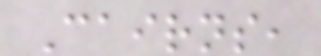Cairns,
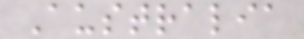Australia
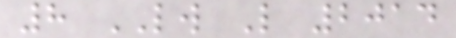8 LW L 2014
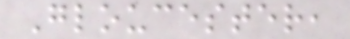Gloucester,
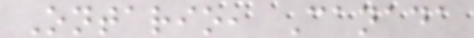Ontario, Canada
